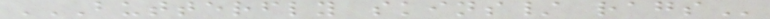BUTTERFLY SKINS/ RAGS
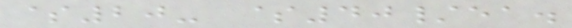$20- $40/ea.
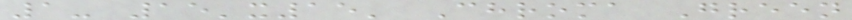1- 15'x15' Chroma Green
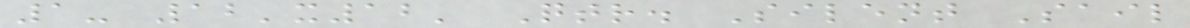1- 12'x12' Qtr. Silent Sail
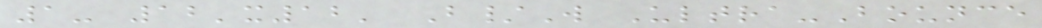1- 12'x12' B/W Ultra-Bounce
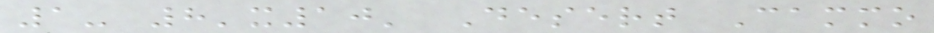1- 8'x10' Desert Cammo
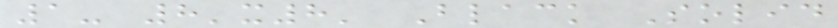1- 8'x8' Black Solid
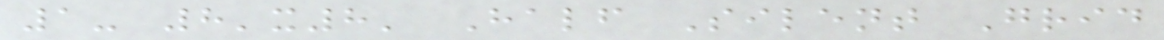1- 8'x8' Half Silent Grid
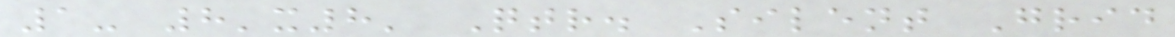1- 8'x8' Qtr. Silent Grid
